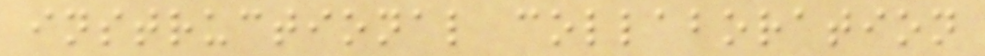instructional collaboration
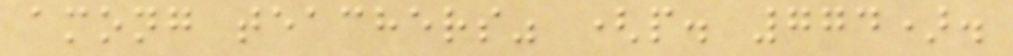among teachers" (p. 774).
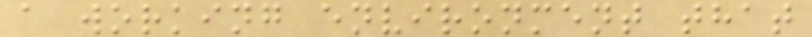a working environment that
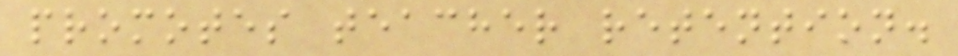promotes teacher retention.
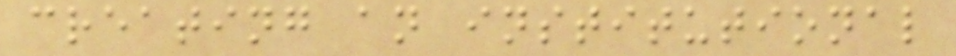creating an institutional
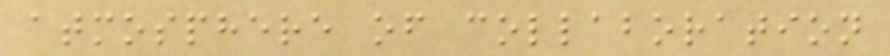atmosphere of collaboration
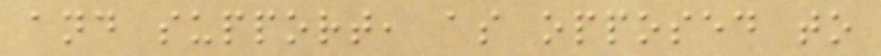and support, as opposed to
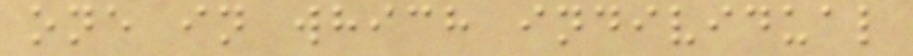one in which individual
